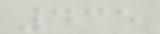435
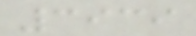3939
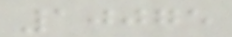10075
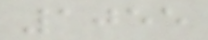1055
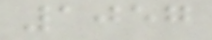1057
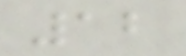12
